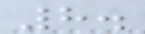8.
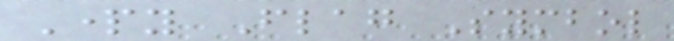Party Flag Symbol
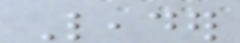Leader
